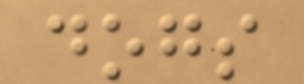dogs
